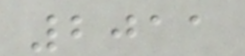2011
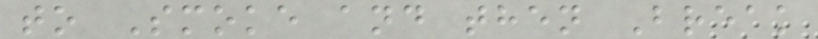to Smoke and then Break
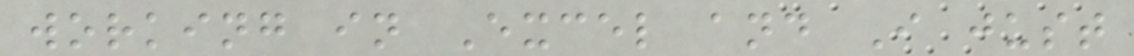working in Excel and I just
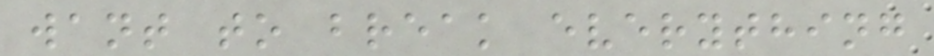want to break everything
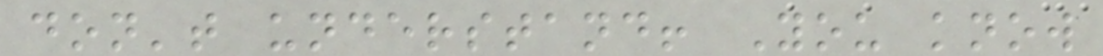don't understand! You know
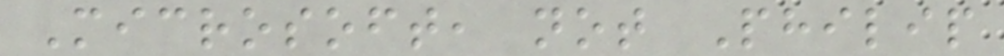Microsoft, not Philip
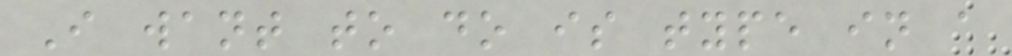I want to do is type in a
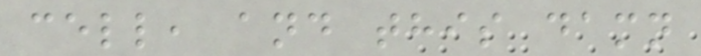cell, and this damn
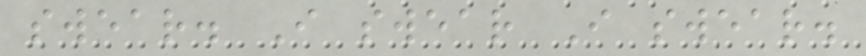swear. I swear I swear.
